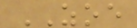ZOE
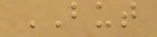BUT
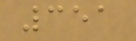351
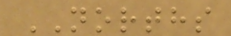NORTHS
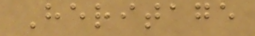Heritage
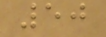50
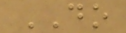DO
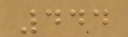444
